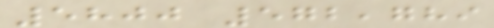5800 572,789
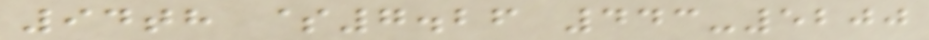94th $7.26 443-5200
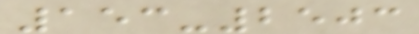153-2503
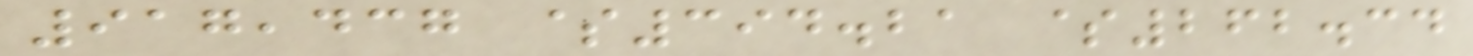917,437 $394.21 $262.34
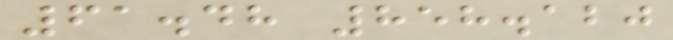61.48 858.120
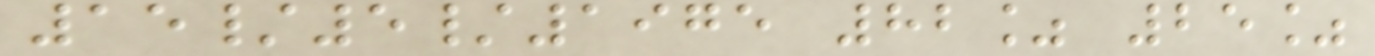15/5/1975 82% 25%
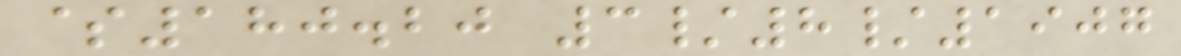$180.20 3/8/1907
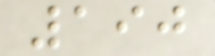190
